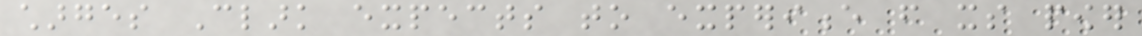charges Clark expects to experience from its power
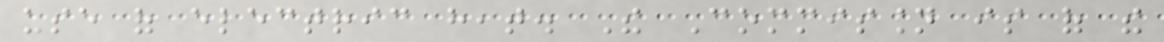use of electric heat. The Commission is of the
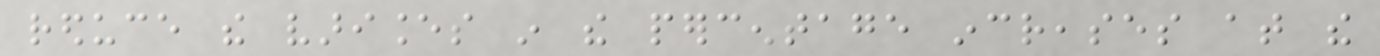reduce the variances in the percentage increases at the
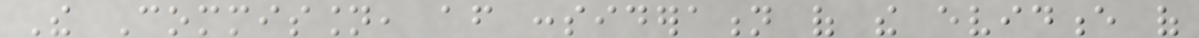The Commission, after consideration of the evidence of
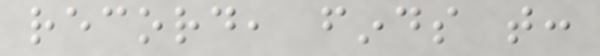record, finds that:
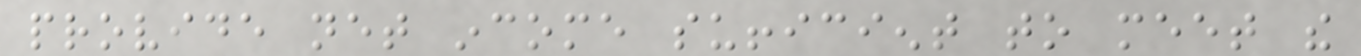provide net income sufficient to meet the
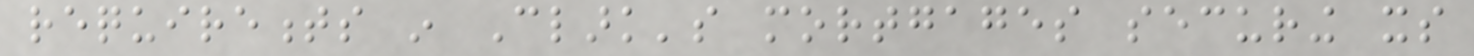requirements in Clark's mortgages securing its
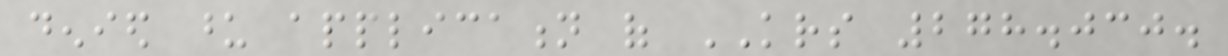denied upon application of KRS 278.030.
